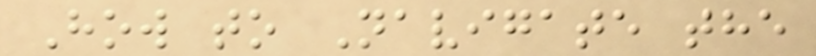How to Navigate the
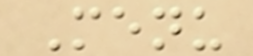Menu
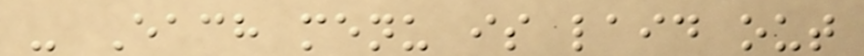- Each menu is laid out
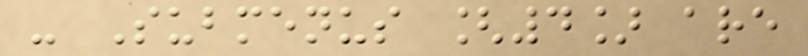- Submenus [4] are
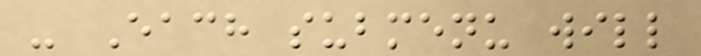- Each submenu will
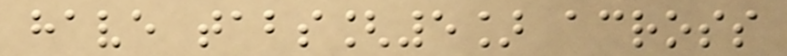have tabs[5] across
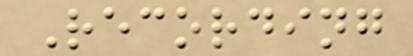Recording
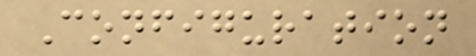Configuration
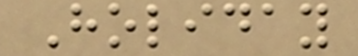Holiday
